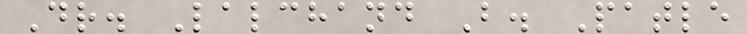Dr. Lalchand B. Patle
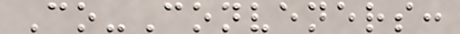Co-Conveners:
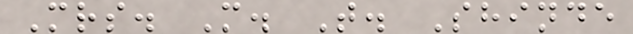Mrs. M. T. Shinde
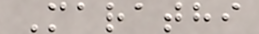Marathi
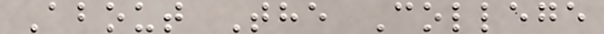About The College
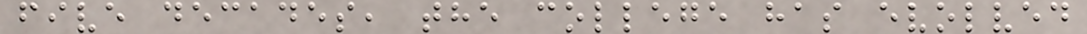five decades, the college has evolved
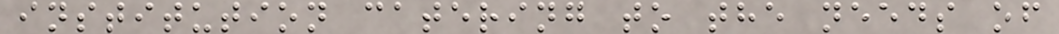institution catering to the needs of
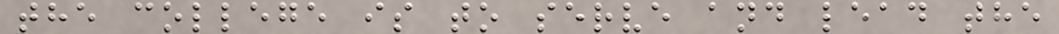the college is to serve and lead the
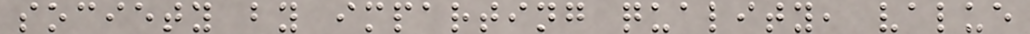society by imparting quality, value
